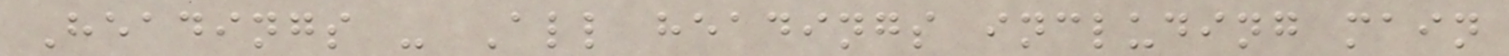Headings - All headings including main
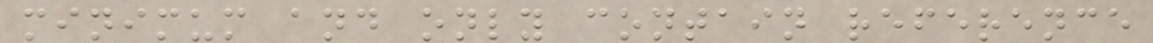minimum and only contain reference
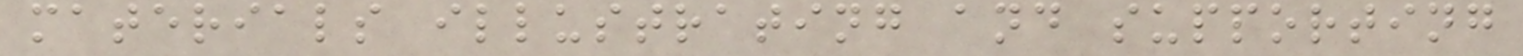materials illustrating and supporting
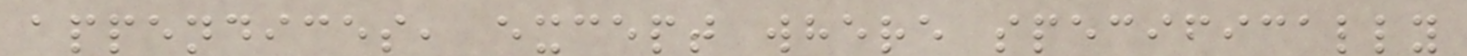appendices, except where specifically
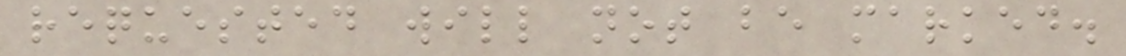requested will not be marked.
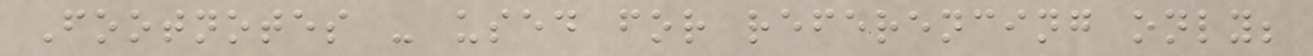Footnotes - used for referencing only;
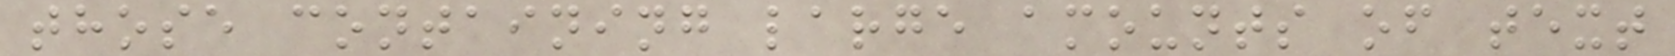those containing large amounts of text
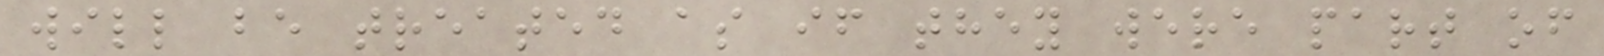will be treated as if they were part of
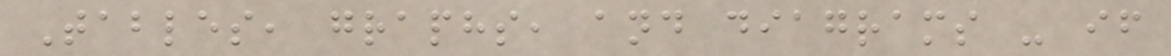Tables, graphs, and diagrams - if
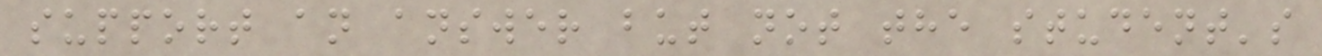support an answer but not the student's
